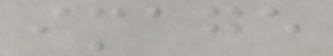image
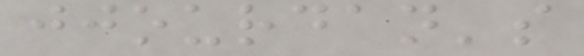jjourdan's
